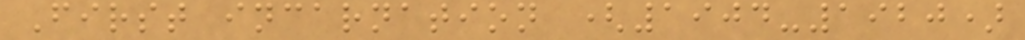First incarnation (1904-1920)
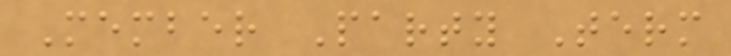Member Party Term
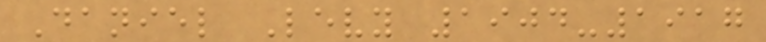Daniel Levy 1904-1917
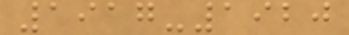1917-1920
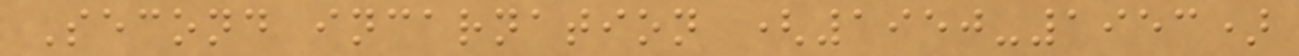Second incarnation (1950-1953)
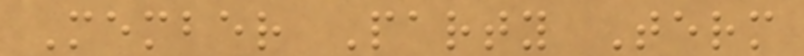Member Party Term
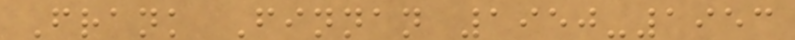Frank Finnan 1950-1953
